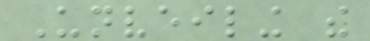Unveiling the
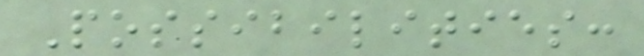Possibilities:
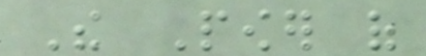The Power of
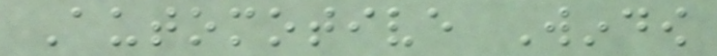Automotive Window
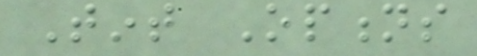Tint Options
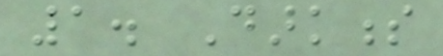1. Darkness
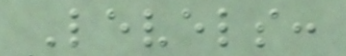Levels:
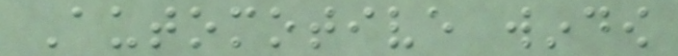Automotive window
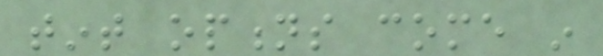tint options come in
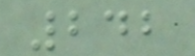242
